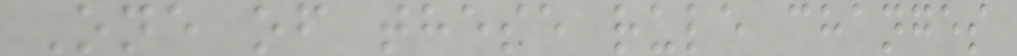One of these rule changes
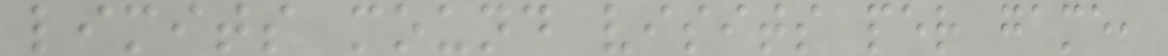limits mound visits per game,
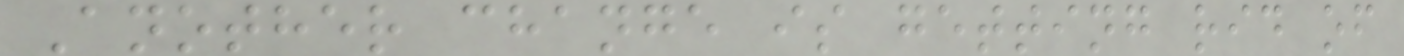Another change is getting rid of
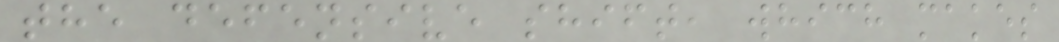the defensive shift, which makes
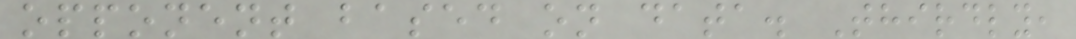opponent based on data. Thirdly,
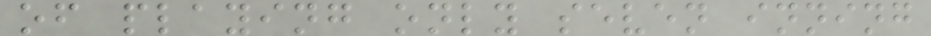of playing only seven inning
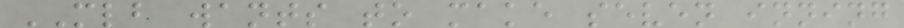MLB wants to make seven inning
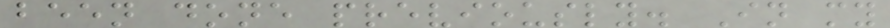been done previously. In my
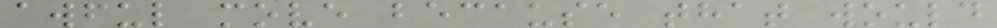awful move because that would
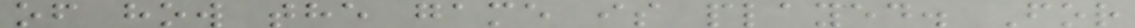of how the game is played. For
